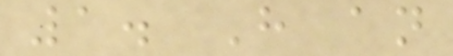1. Have an
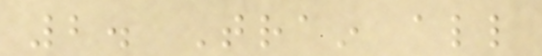2. Train all
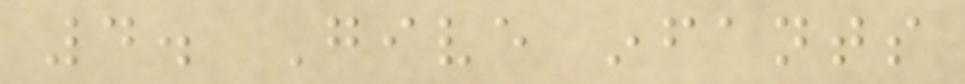4. Give infants
